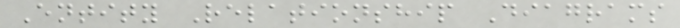Entity Relationship Diagrams
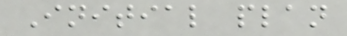Initial plan
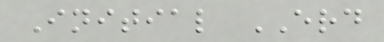Initial ERD
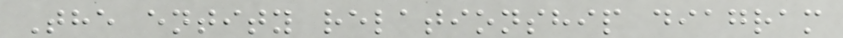The entity relationship diagram
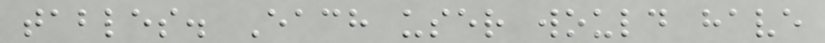tables. Each user would have
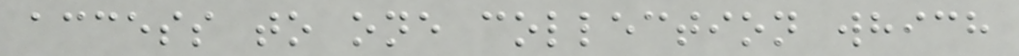access to one collection which
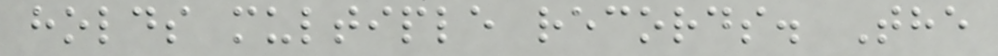holds multiple records. The
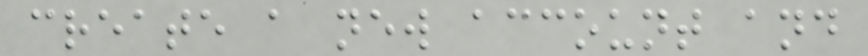create a new account and
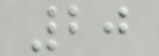20
